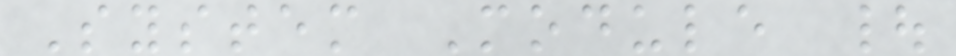System Module |
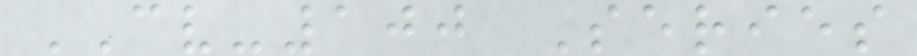CV-100 Series
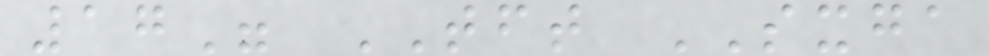17" TFT SXGA
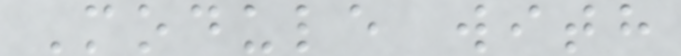Module with
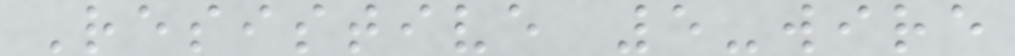Resistive 5-wire
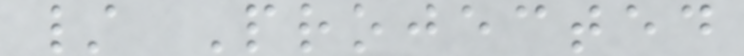/ Projected
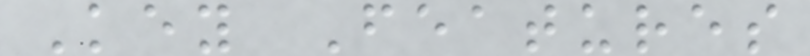Key Features
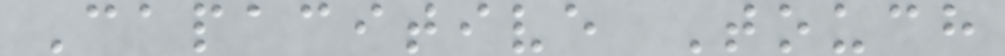Capacitive Touch
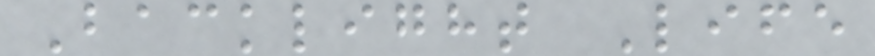Backlight Life
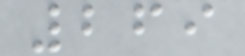269
